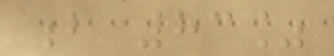b 83%
